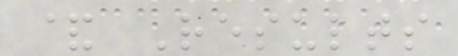& Results
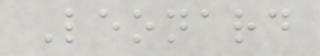Leonard
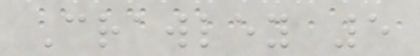Crawley 5
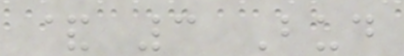& 3 Bud
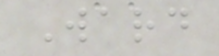Ward
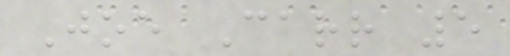Joe Carr 5
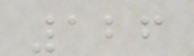126
